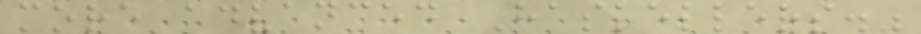more advanced Haskellers."
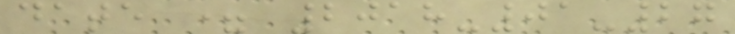date = 2018-01-27
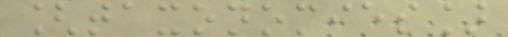[taxonomies]
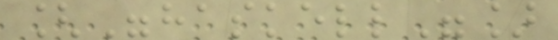["haskell"]
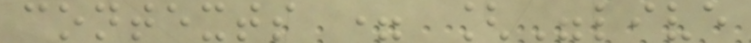contexts = ["live
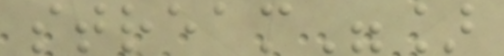stream"]
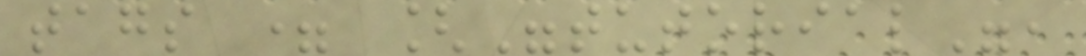tags = ["tutorial",
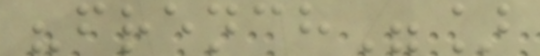"french"]
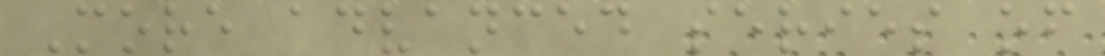More advanced series of
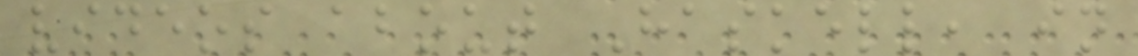videos about Haskell, in
